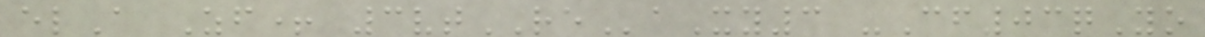elA Zf+ 3vtREaXy3 -Cf03qYo
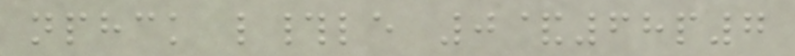nphck l#le 0&68p7
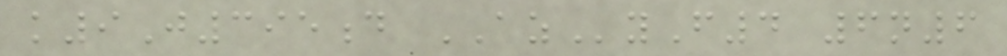k9J395d AZyF4 6n6
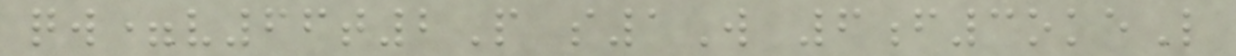qw=v66t2P s1W 6f3okeL
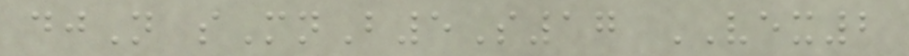djN sMnB5S17 VEX2
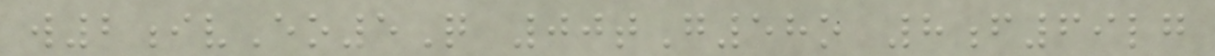w2ivEo5Q 00tG58o 8f69lg
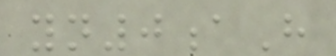yn0aH
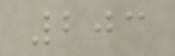203
